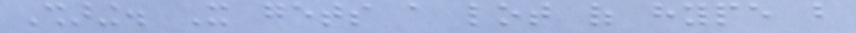Sharing. It gets a lot of hype but
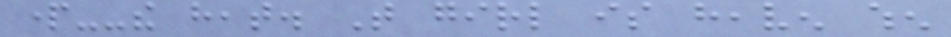part--the heat. That girl is heaven when
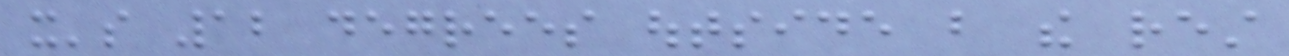it's 12 degrees outside but the rest
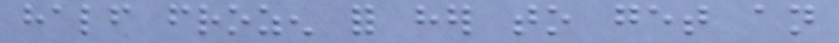half frozen for her to get an
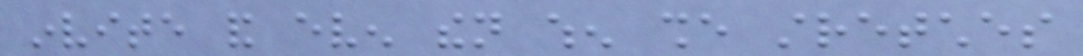invite and even then when she stretches
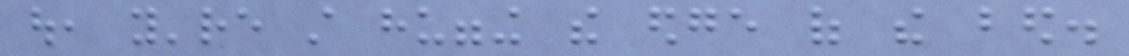out, you're still hugging the edge of the bed.
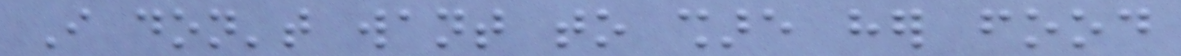I don't want to share her food
